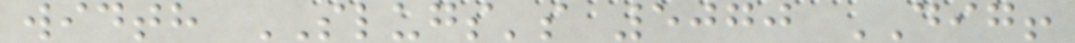width SLUGS's 5070 DIG!
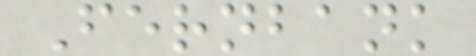Fernbank
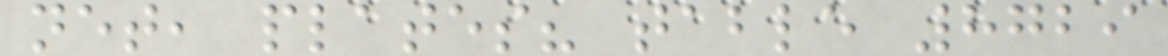net, plates? table 8729
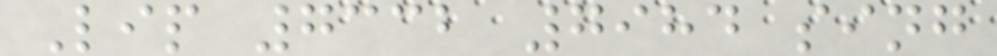Lip 7332 7984 sing
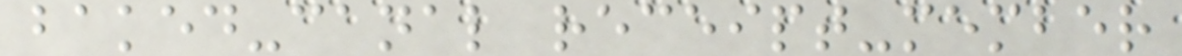baked-canal receipt-member
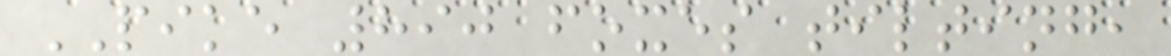PIKE 890 foxes tilting,
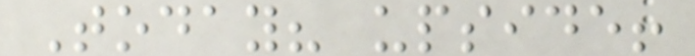Today? upside!
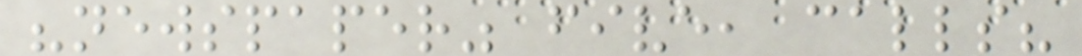"newspaper" five, calls?
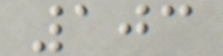103
